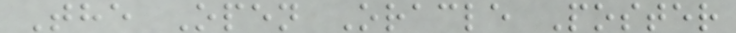The Open Oracle Poster
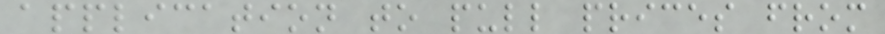application to pull prices from
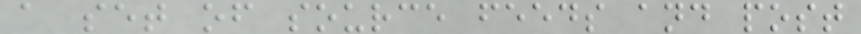a set of source feeds and post
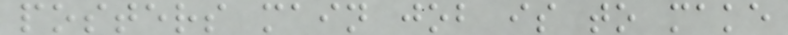posters main job is to make
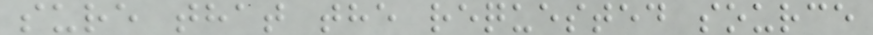sure that the requested source
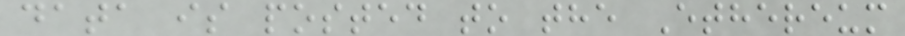data is posted to the Ethereum
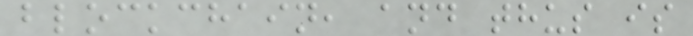blockchain, and thus is
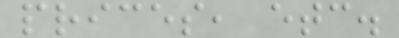prices, etc.
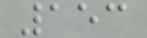153
